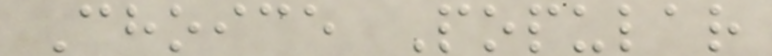Choice Popular
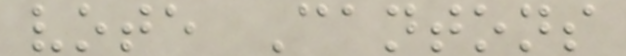vote Cantons
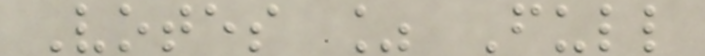Votes % Full
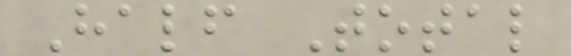Half Total
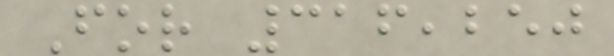For 316,250
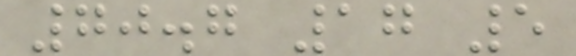70.7 17 5
